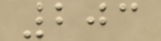203
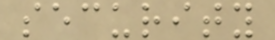security
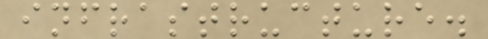infrastructure.
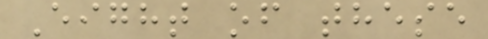Eight of these
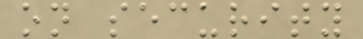on security
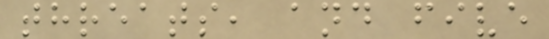threats, and five
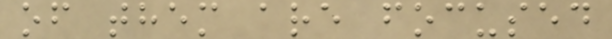of them are focused
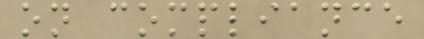on compliance
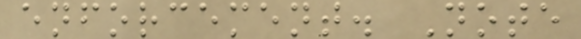enforcement. Note
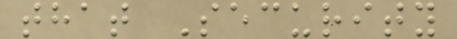that Security
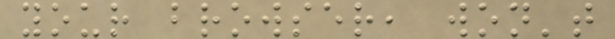your browser, won't
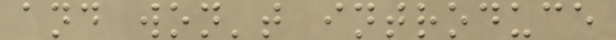and won't introduce
